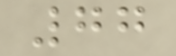77
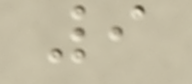9
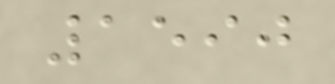1590
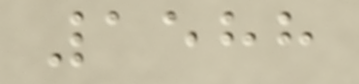1588
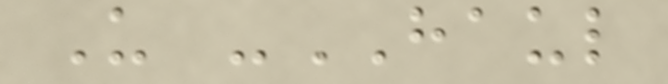U -HAUL
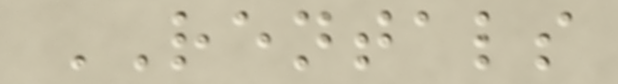RENTALS
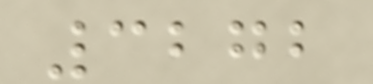3272
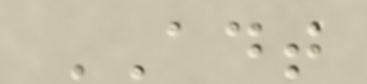ADT
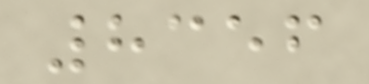8356
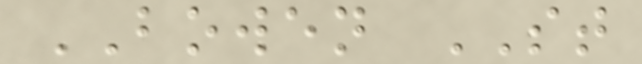BOWEN ST
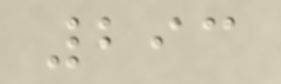293
